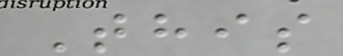This
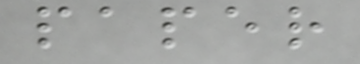paper
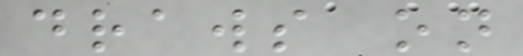draws on
